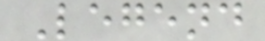Legend
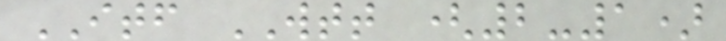ITF WTT (2-1)
